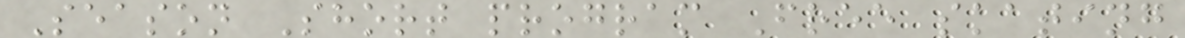Season Short program Free skating
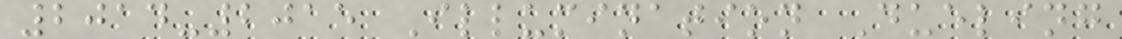2014-2015 Illumination Dueling
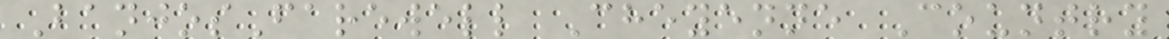BanjosFarewell Cheyenne Country
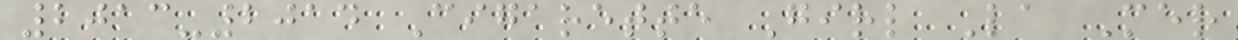2013-2014 Cigarette Girl La Mer
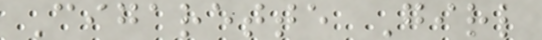Cigarette Girl
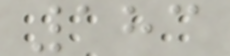183
